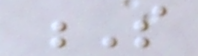S
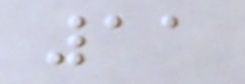11
